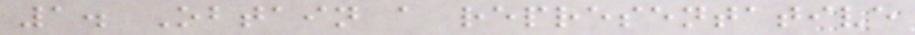1. Obtain a representative
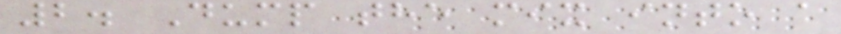2. Dump the mix into a
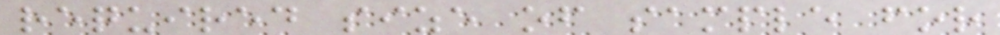required size of sample for
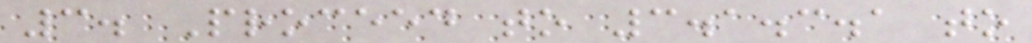3. Proceed to 3.1.3.1 to
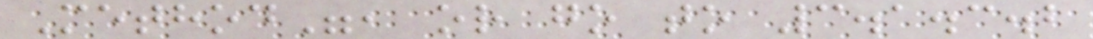Method", or go to 3.1.3.2
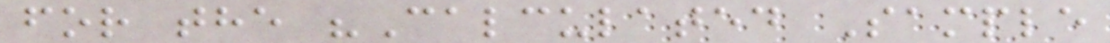for the "Calculated Sample
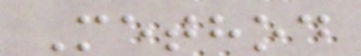Method
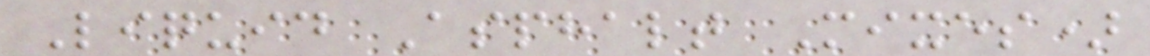Liquid Asphalt Mixes)
